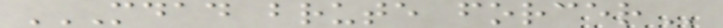MDAD BRUTE FORCER
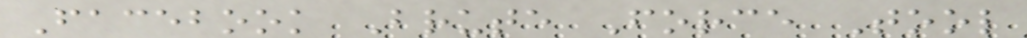Facebook Brute Force Tool
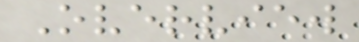Overview
